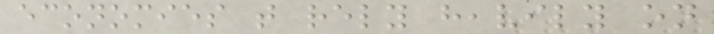economies that rely heavily on
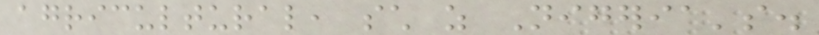agricultural, such as Nigeria's.
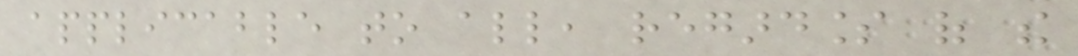applicable to all, regardless of the
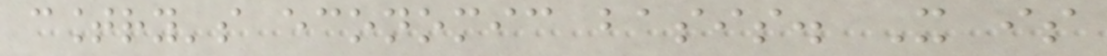country's economic basis. It is
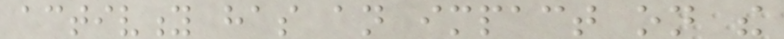activity has an impact on the
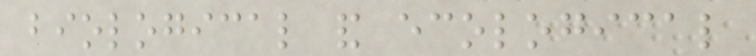biological and ecological
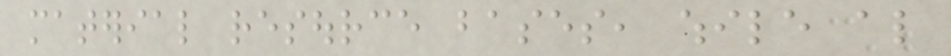material resource bases, while also
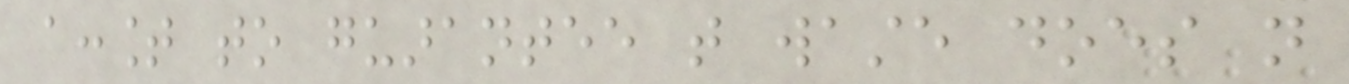account to guarantee that waste does not
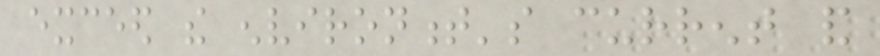exceed the environment's current and
